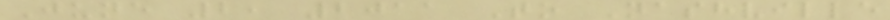June 2, 2011 To Nashville
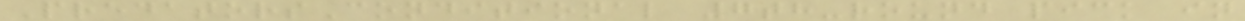PredatorsConditional 7th-round pick in
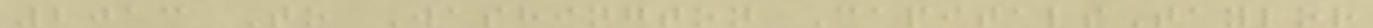2013 To Washington CapitalsTaylor
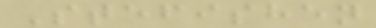Stefishen
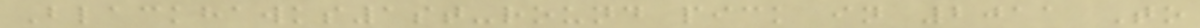Blackhawks1st-round pick in 2011 To
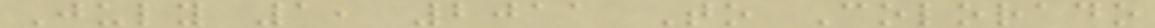July 1, 2011 To Colorado
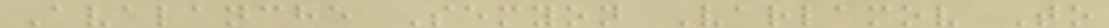Avalanche Semyon Varlamov To
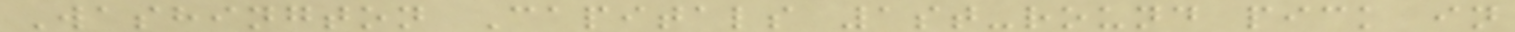Washington Capitals 1st-round pick in
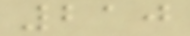210
